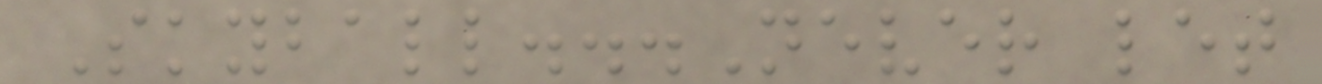Skyball...Never let
